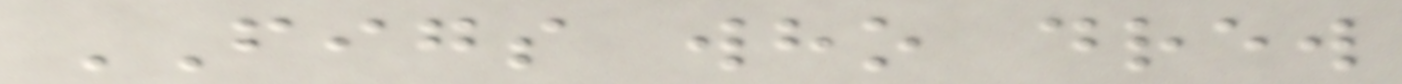FIGS who drew
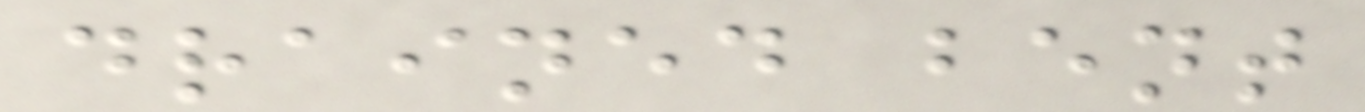drained bent
